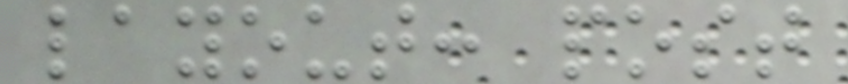layout: post
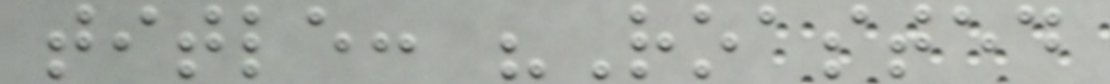title: "Roasted
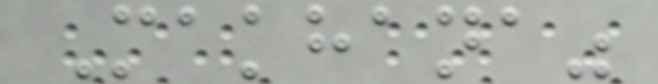Makhana"
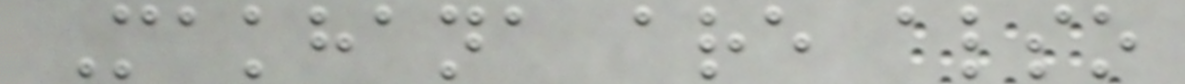Makhana are also
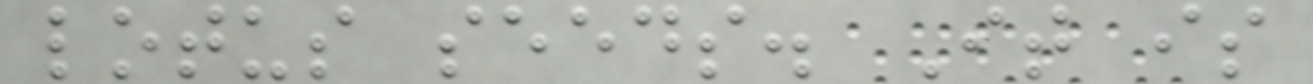lotus seeds. It is
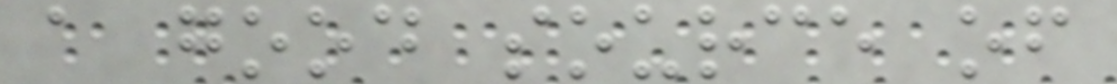a good source of
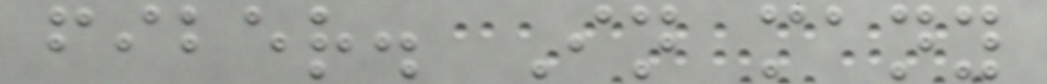fiber. In many
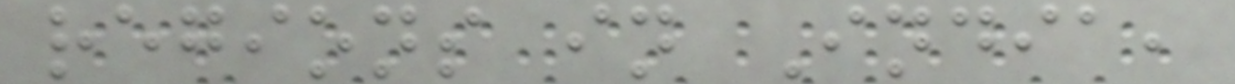regions in India,
